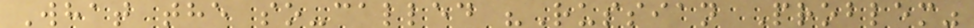What the so-called "Russian Problem"
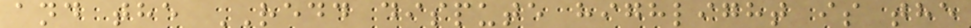and the REDD dispute highlight is the
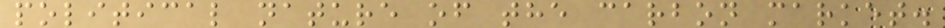political nature of the carbon market.
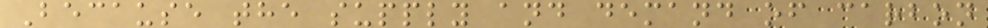Because the supply and demand of carbon
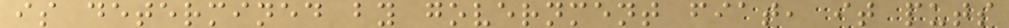is determined by government fiat, it puts
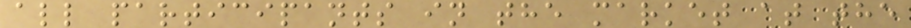all participants in the market at the
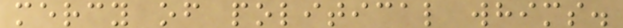mercy of political whims.
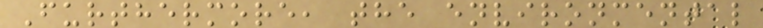Furthermore, the environmental
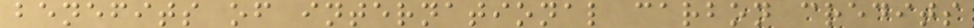benefits of international carbon credits
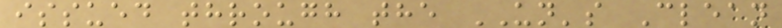issued through the UN's Clean
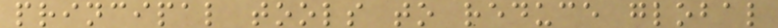principal tools to reduce global
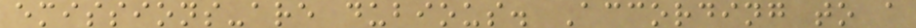emissions-are dubious. According to a
